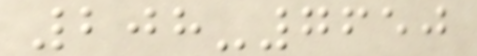208-7650
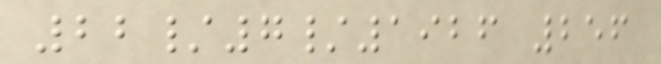22/7/1926 256
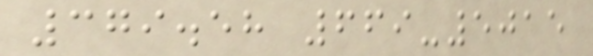379.58 669-5015
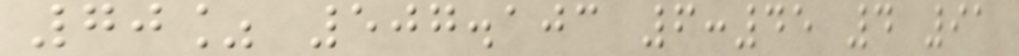70% 507.103 6:45 4 91
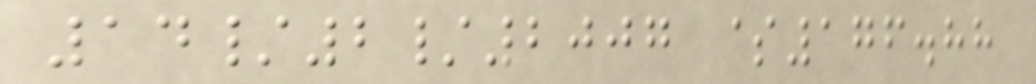14/2/2007 $176.88
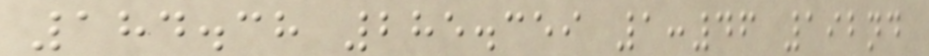184.38 285.359 1:46 192nd
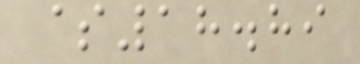$18.89
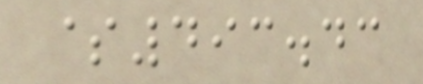$493.43
